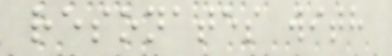resonates with
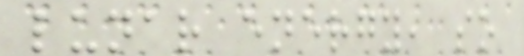lunar energy, so
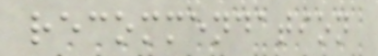recommendation
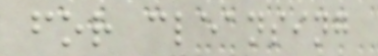for cleansing
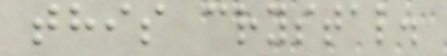this crystal.
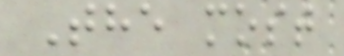The most
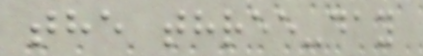the three-day
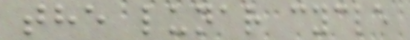the lunar cycle
